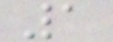1
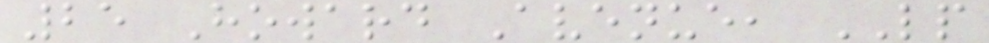25 Howard Avenue, LP
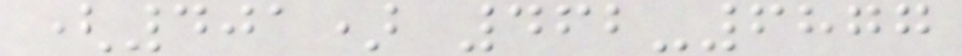(401) 462-6877
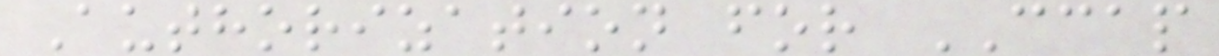Authorization for CCAP
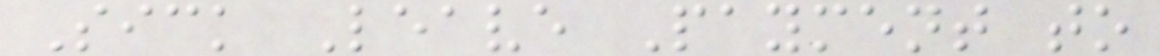Sick Leave Payment to
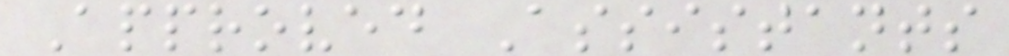Approved Assistants
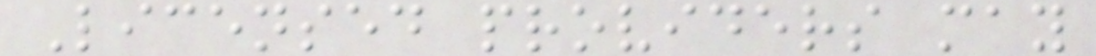Licensed providers may
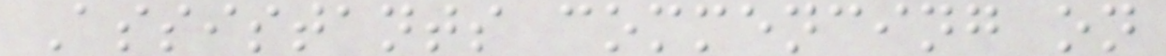Assistants commencing on
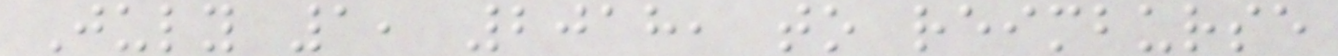July 1, 2018, to reimburse
